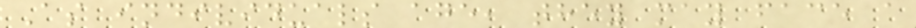As individuals age, they may face a
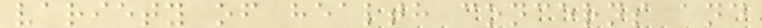variety of health concerns and
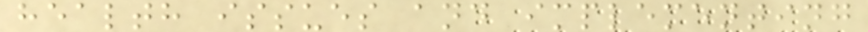health issues and implementing
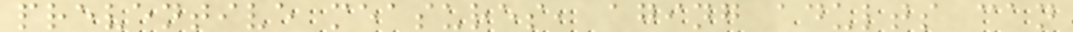preventive measures, aging adults can
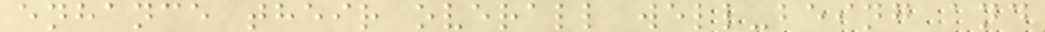enhance their overall well-being and
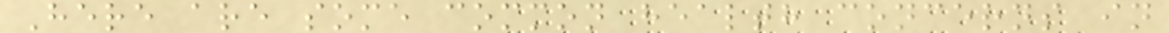Here are some common health concerns in
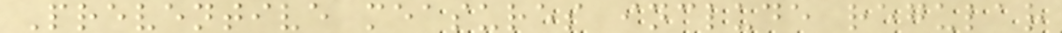Preventive measures include regular
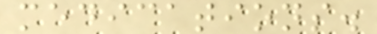medications.
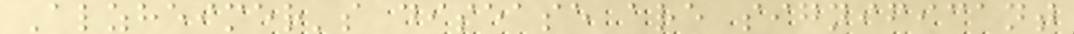Alzheimer's disease are significant
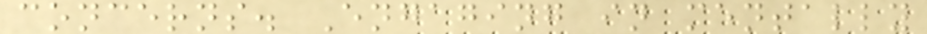concerns. Engaging in mentally
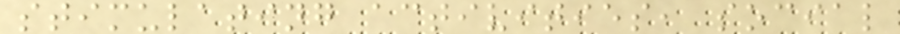stimulating activities, social
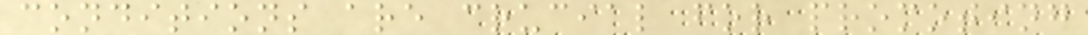conditions are crucial for promoting
